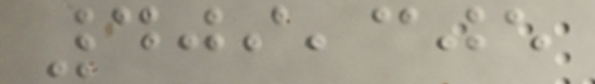409,305
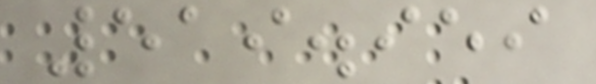519.959
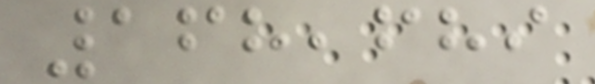168,689
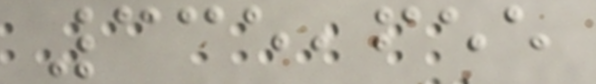335,655
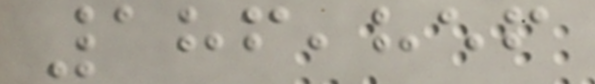186,856
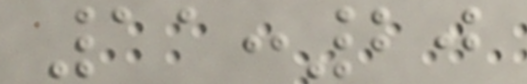11:20
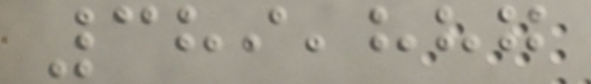389,887
